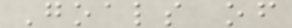Goals of
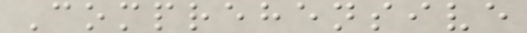Comprehensive
